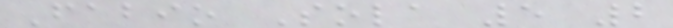Fabio Sola 5 2
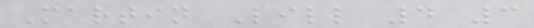Martin Lill 4 3
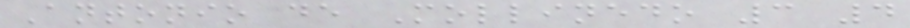Antonio de Mollinedo 3 4
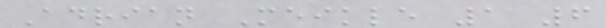Adrian Meikle 1 6
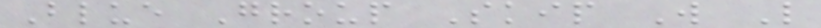Blue Group Skip W L
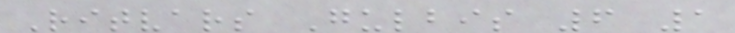Ritvars Gulbis 6 1
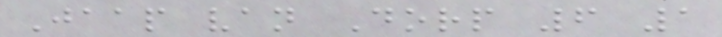Jaap van Dorp 6 1
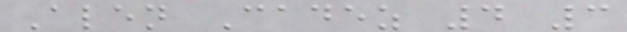Alen Cadez 4 3
